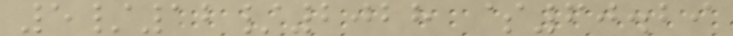5/12/2028 $60.29
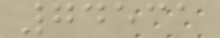74531
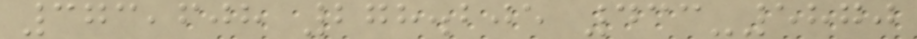373,608 278.205 433-5870
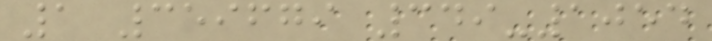1 359679 349-1054
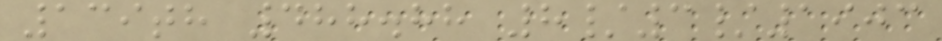139th 488.88 8/3/1903
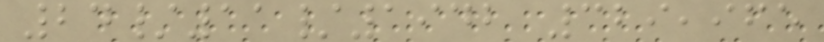24/11/1942 329,965
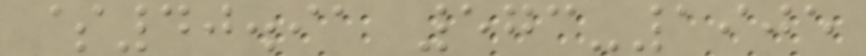$40.91 573-1905
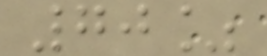70%
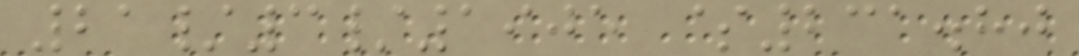21/3/1905 $231.80
